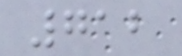712
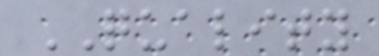QUALITY
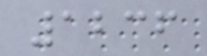1236
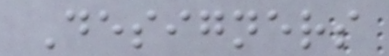Designers
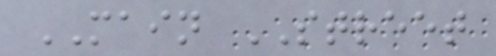MAIN STREET
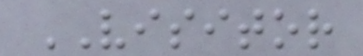VISITOR
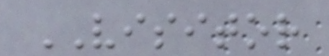VISITOR
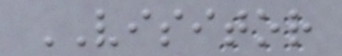VISITOR
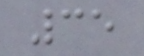35
